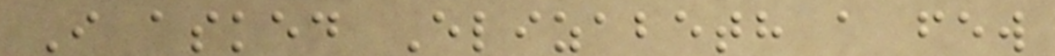I asked Elizabeth a few
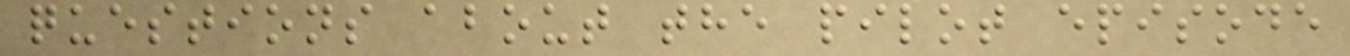questions about the pilot episode
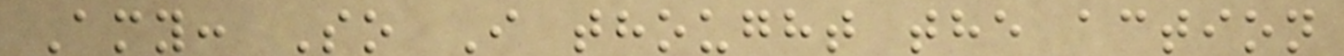Amy: So I thought the action
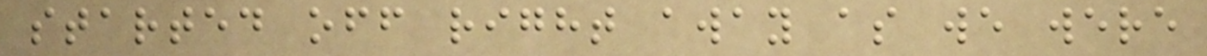started off right away as we were
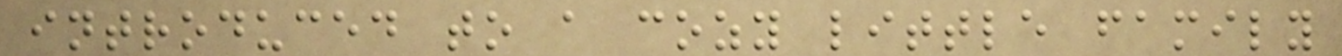introduced to a cozy little family
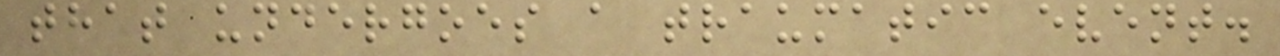that undergoes a traumatic event.
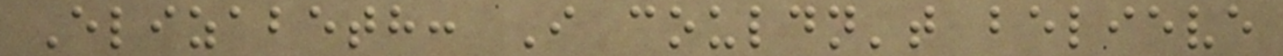Elizabeth: I couldn't believe
